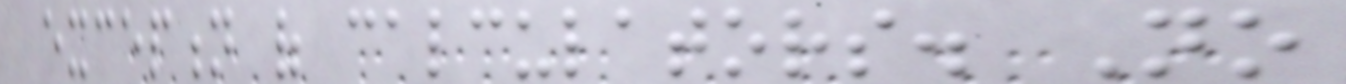exception of calculators. No
